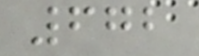672
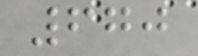670
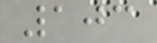103
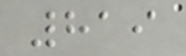819
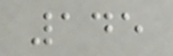145
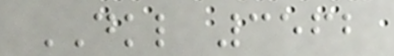DKL 3562
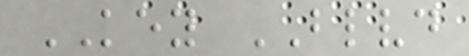KEY BLVD
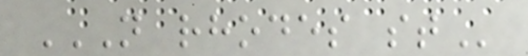N RHODES ST
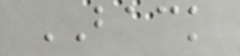BACK
